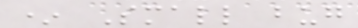* Small bug
